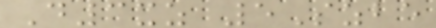D3xz 5Szbe
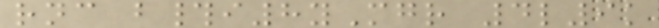rnc b#i8yMgr 4l9k
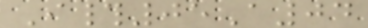I#05A04
